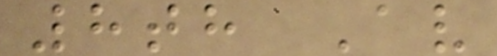8th Av
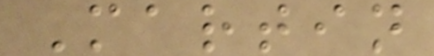Martin
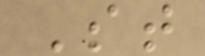St
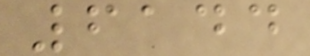6144
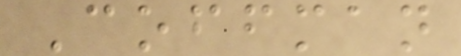Coffman
